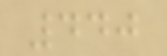440
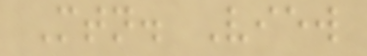Mtn. View
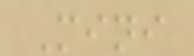Mini
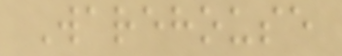Warehouse
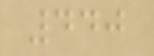440
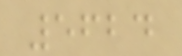5624
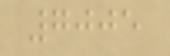7005
